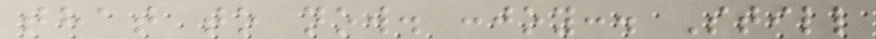that to now. :joy:. Still
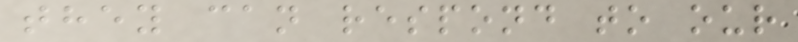they can respond to our
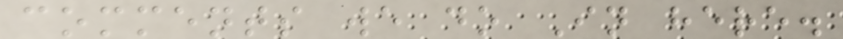comments we do In here.
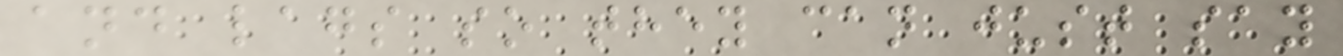and lags so they can just say
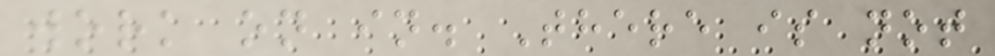work on in. There is not
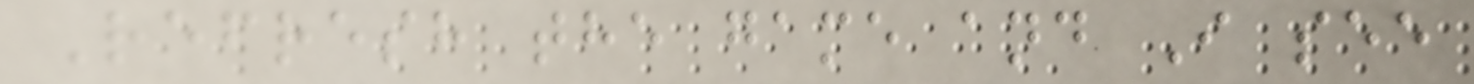Refresh the game and I see
